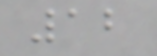12
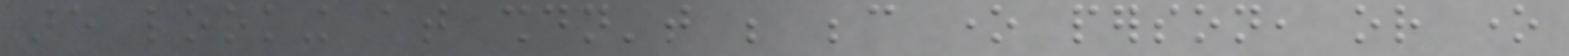are looking at shouldn't be because one person, or one
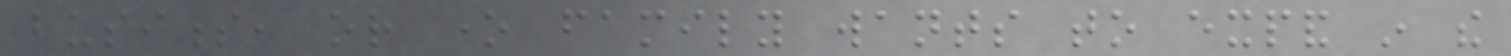business, or one family wants to expand in the
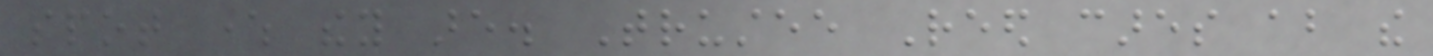spot where they are. Trustee Reed cares about the
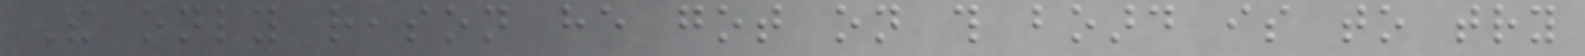The only reason he got on this board is to try
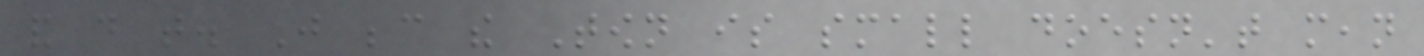and do that. Just because the Town is small doesn't mean
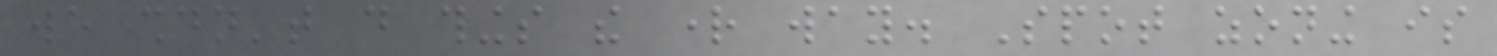we shouldn't do things the right way. Spot zoning is
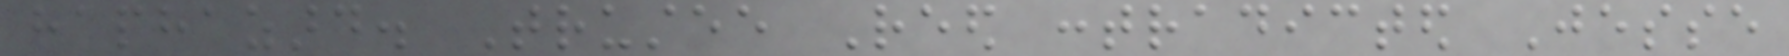haphazard. Trustee Reed contradicted Jesse
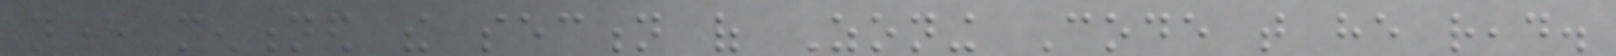never mentioned the section of Zoning Code that he read.
